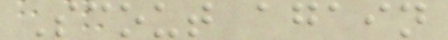Scout again
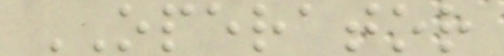OPERATOR
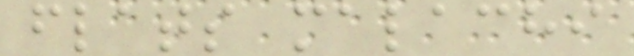flats malachi
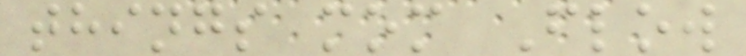things mom Flow
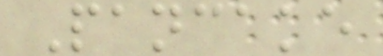Pancake
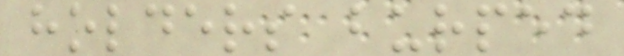holders burped
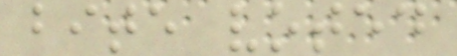bite voted
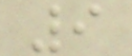9
